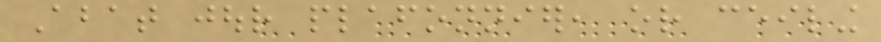Abat jour plafonnier, or ceiling
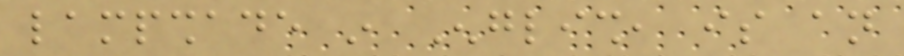lampshade in English, is an
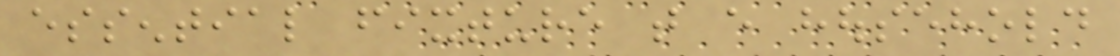essential fixture that every household
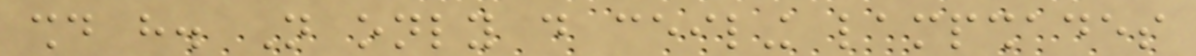should have. Not only do ceiling lampshades
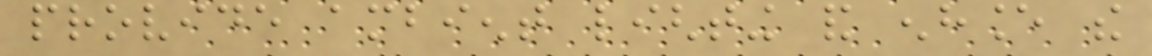provide ambient lighting and enhance the
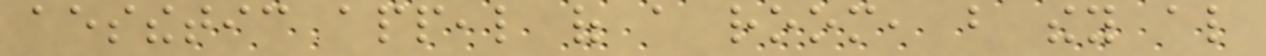aesthetic appeal of a room, but they also
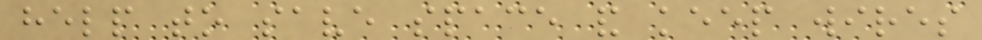help to save space and keep wires
